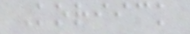Koriick
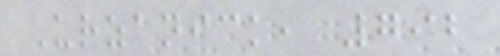Urzanick, 792
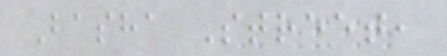Basha Street,
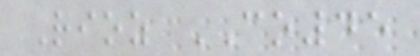Rioz CO45
